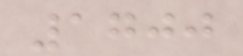1700
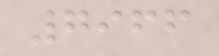7966
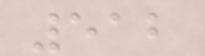512
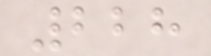228
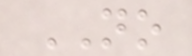NO
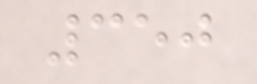350
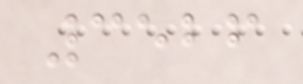3526
